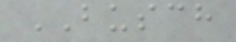BUSCH
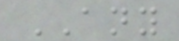ANY
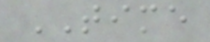TIME
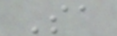Sa
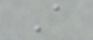A
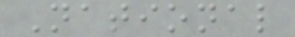National
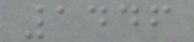1446
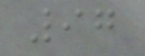97
